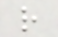r
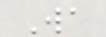Wa
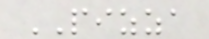PIZZA
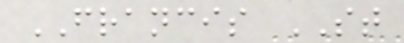FRANCIS ST
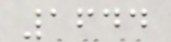1644
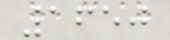1650
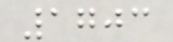1703
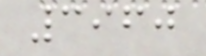3960
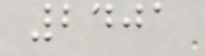2401
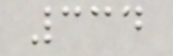334
